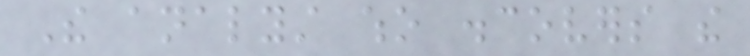The analyst who discovers the
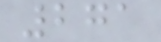271
